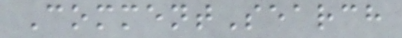CommentSearch
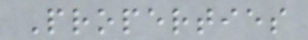Properties
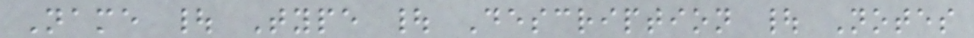Name | Type | Description | Notes
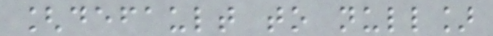[default to null]
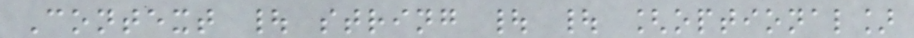Context | string | | [optional]
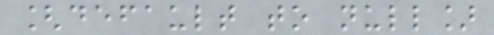[default to null]
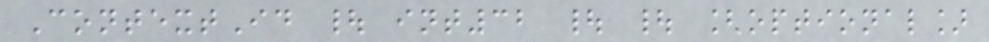ContextId | int32 | | [optional]
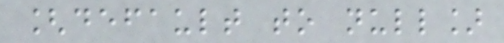[default to null]
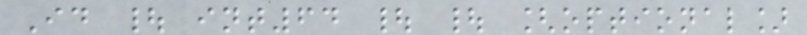Id | int64 | | [optional]
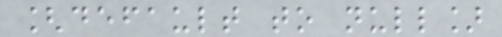[default to null]
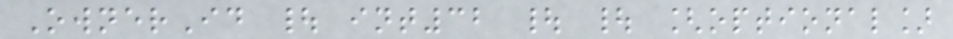OwnerId | int32 | | [optional]
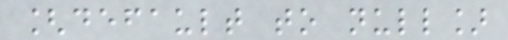[default to null]
